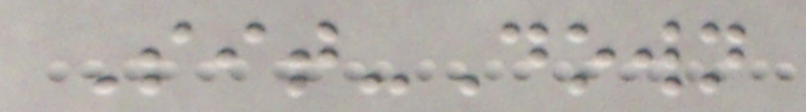Sit-Down
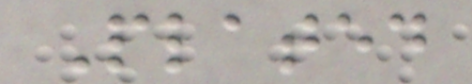Plated
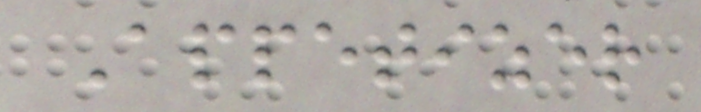Appetizer
